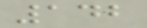142
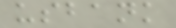usbank
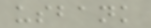usbank
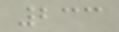233
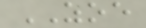ZOE
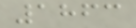1863
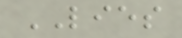LIES
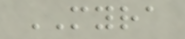MYRA
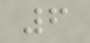6
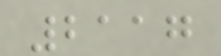2117
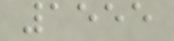1555
